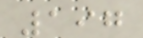197
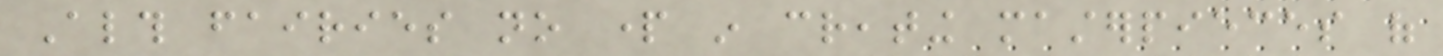Although fairies no part in creating masterpieces of
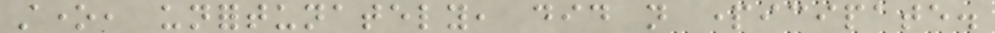stone, unfortunately, did not participate.
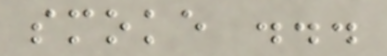smoke ...
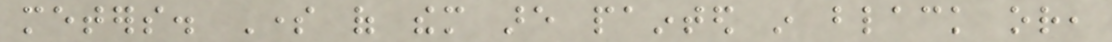meters. Some of them are painted in black or,
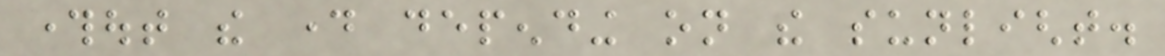throughout the day depending on the sunlight.
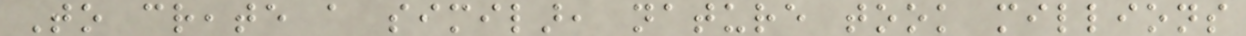To create a similar, nature took millions
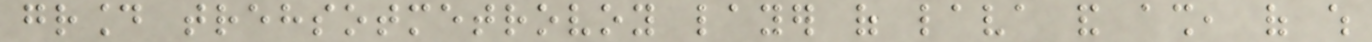ground trehsotmetrovoy layer of lava and ash, of which
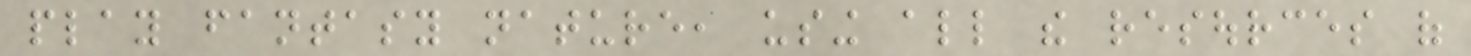play fantasy nature, using all the resources of
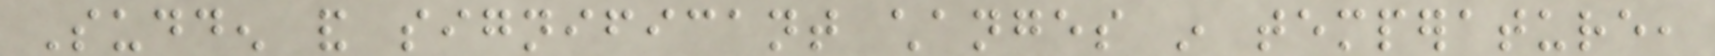Sudden and significant changes in temperature,
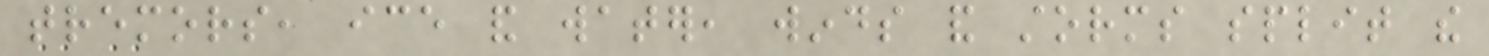tremors, ice and water, winds and storms split the
